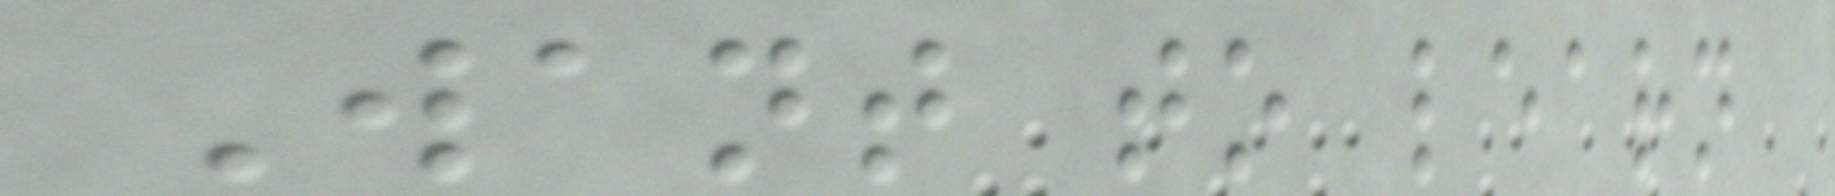Want to learn
